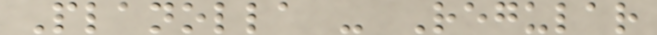Planolla - Regular
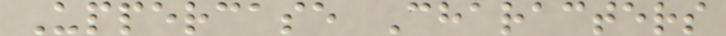Uppercase Characters
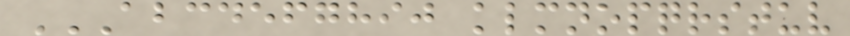ABCDEFGHIJ KLMNOPQRSTUV
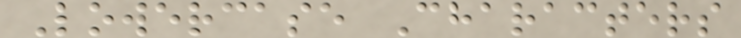Lowercase Characters
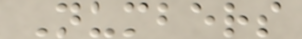Numbers
